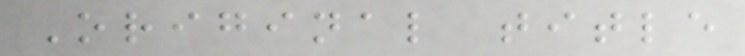Original title
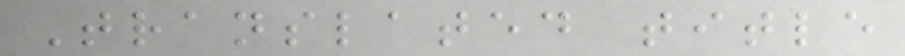Translated title
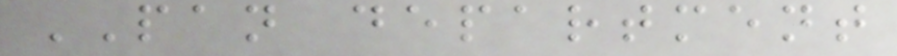PAN department
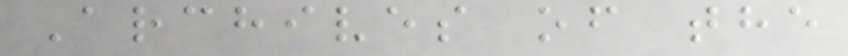Archives of the
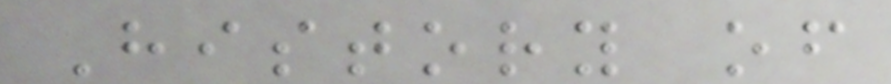History of
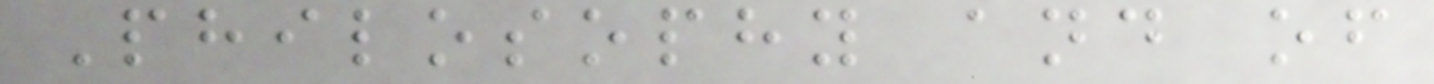Philosophy and of
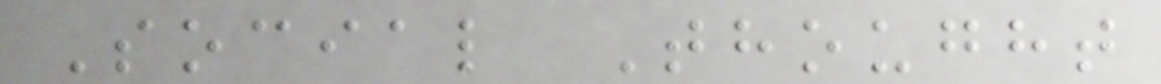Social Thought
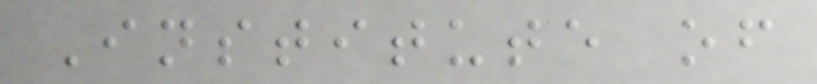Institute of
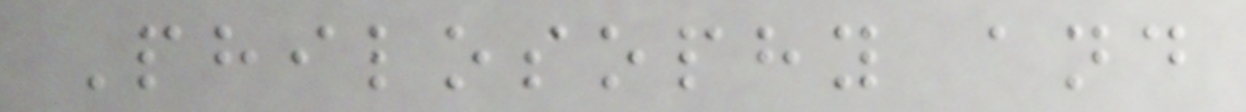Philosophy and
